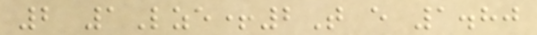2 1Lze+2T e 1.80
